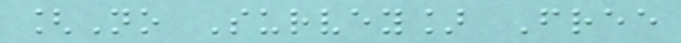[No Survey] Free
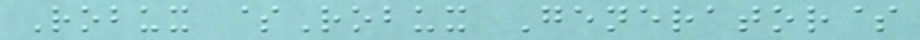Robux $Robux Generator$
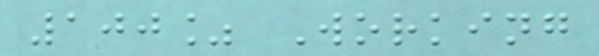100% Working
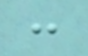:
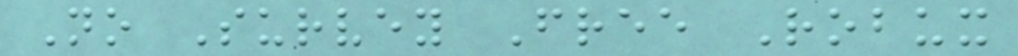No Survey Free Robux
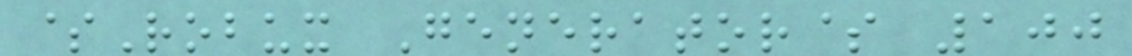$Robux Generator$ 100
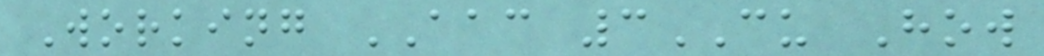Working AAC 3CU How
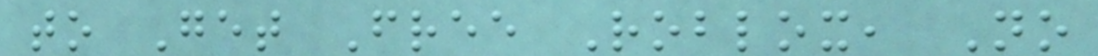to Get Free Roblox, No
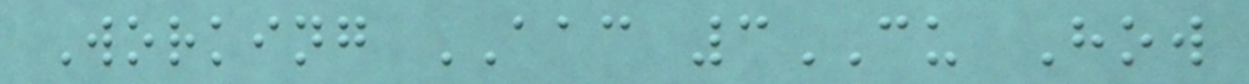Working AAC 3CU How
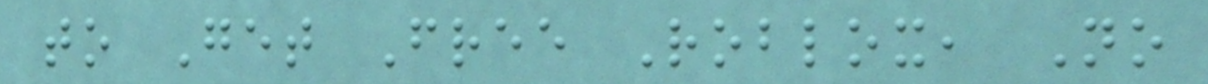to Get Free Roblox, No
